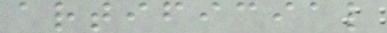artificial
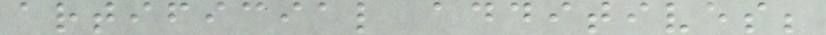artificial additives;
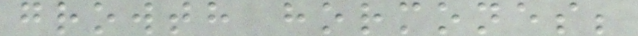growth hormones;
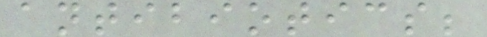antibiotics;
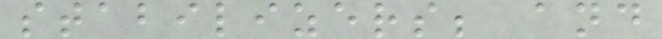stabilizers; and
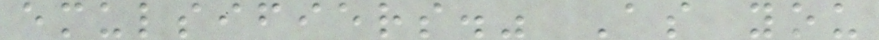emulsifiers." As you
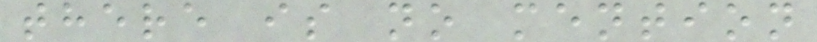there is no mention
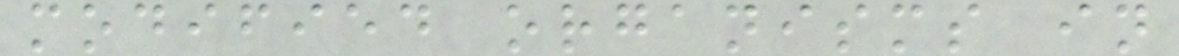modified organisms in
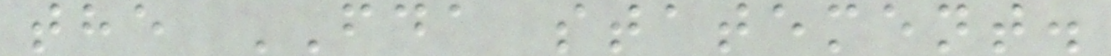the FDA statement.
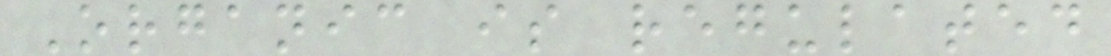Organic is regulated
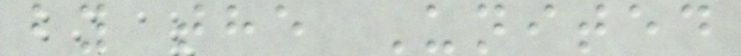by the United
